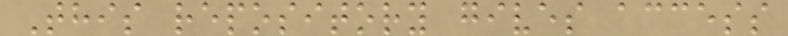This repository gives access
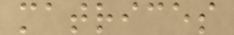matrices
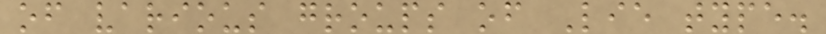of various groups of Lie type.
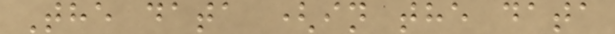The data (in the data
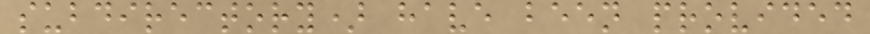subdirectory) have been provided
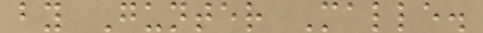by Gunter Malle.
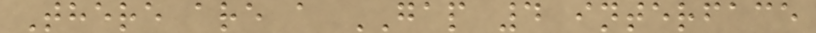There are a GAP 4 interface
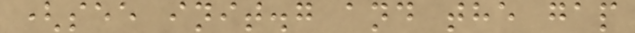(see init.g and the gap
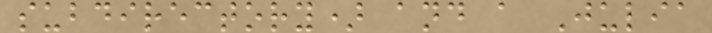subdirectory) and a Julia
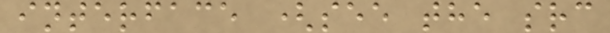interface (see the src
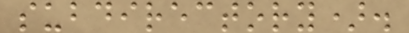subdirectory).
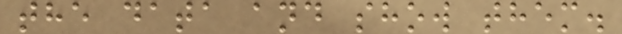the data and show them.
